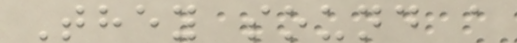They sound a
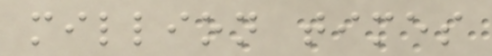million times
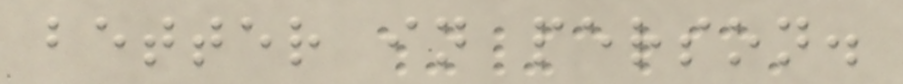better in person.
